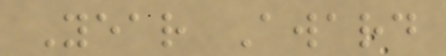Year Award
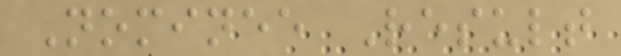Nominee Result
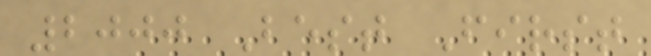2000 Best First
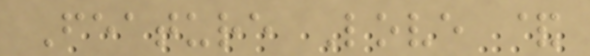Feature Love &
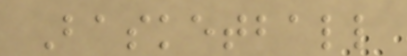Basketball
